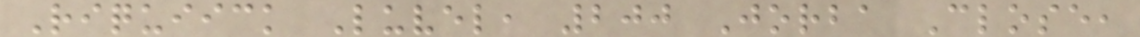Riquiick Luvel, 200 Jorba Close,
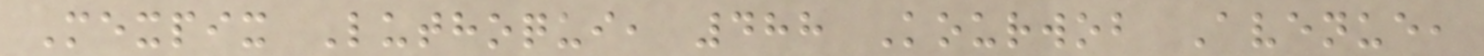Mexpix Luthoqui, 488 Kourwob Avenue,
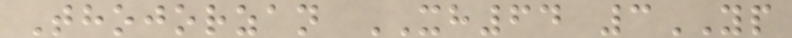Thojorzan XH64 3YP
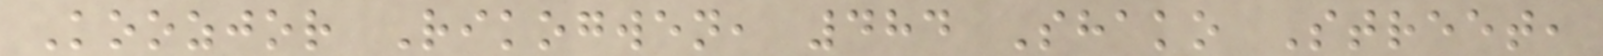Koozjor Rikogwen, 484 Shako Street,
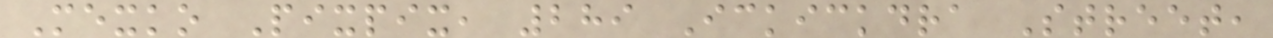Mexko Pixpix, 289 Ickickdra Street,
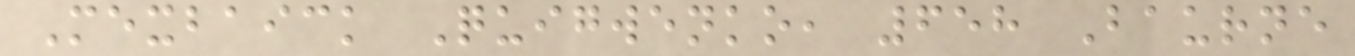Mexbaick Quigwenko, 658 Baurne
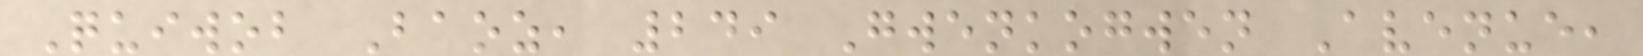Quiwob Baoz, 249 Gwenkogwen Avenue,
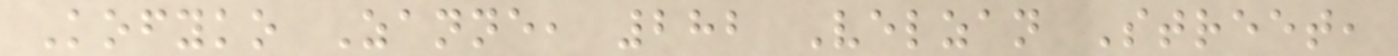Kofyko Zanne, 282 Velzan Street,
